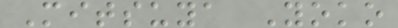Mitsuya Yoko
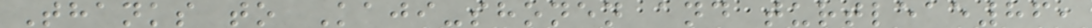Thanks to Kaji-shonen and turtleae86,
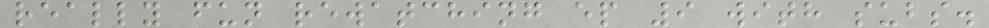really fun rewatching ep 9 with subs.
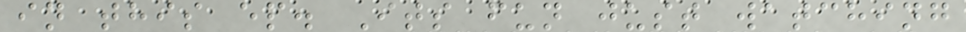in this ep. Its fun just watching
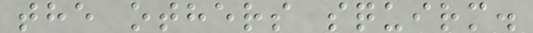the others squirm.
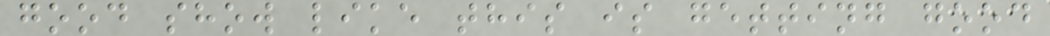good show like this is getting good
